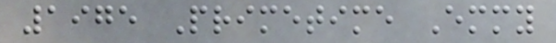1975 Primetime Emmy
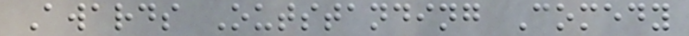Awards Outstanding Comedy
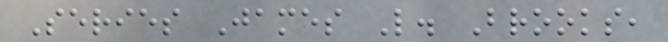Series James L. Brooks,
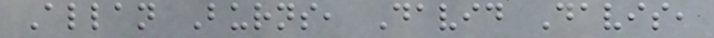Allan Burns, David Davis,
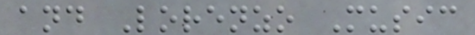and Lorenzo Music
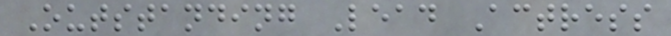Outstanding Lead Actress
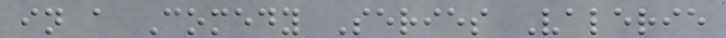in a Comedy Series Valerie
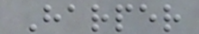Harper
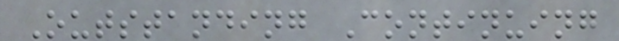Outstanding Continuing
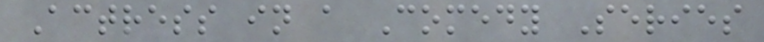Actress in a Comedy Series
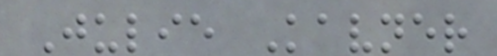Julie Kavner
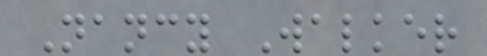Nancy Walker
